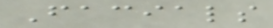Facials
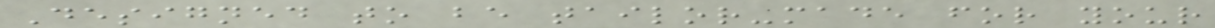Designed to be tailor-made for your
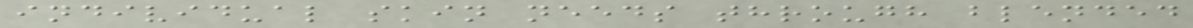individual skin needs through blended
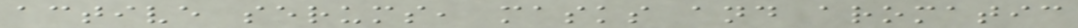active serums, masks and aromatic
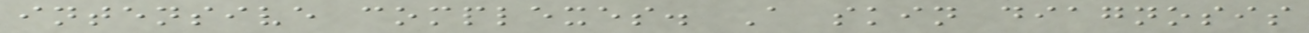intensive complexes. A skin diagnosis
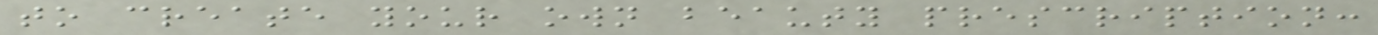to create your own beauty prescription:
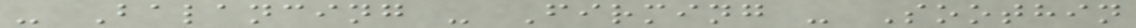- Balancing - Firming - Soothin
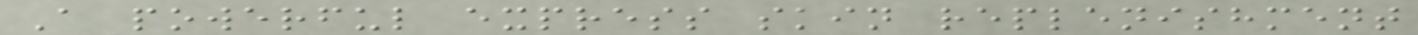A powerful express skin replenishment
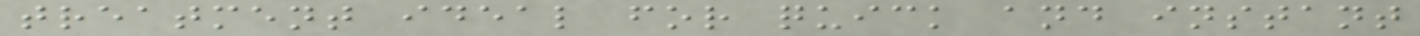treatment ideal for quick and instant
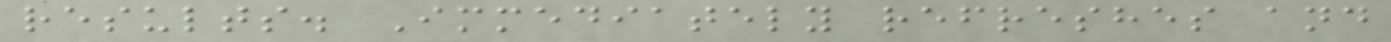results. Immediately refreshes and
